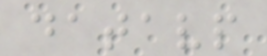datavp
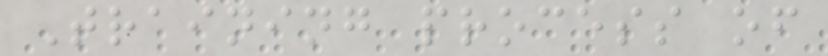Training process of
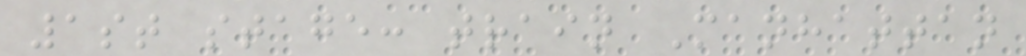1st stage: train Manhattan
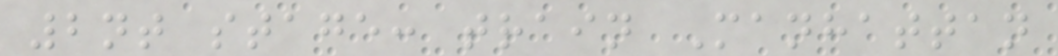2nt stage: train Manhattan
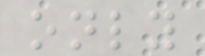only
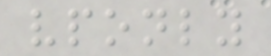vponly
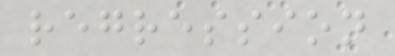regression
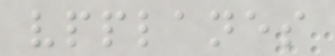vpplanes
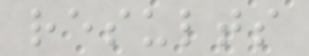results
